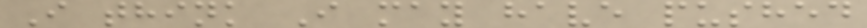I think I may have pushed
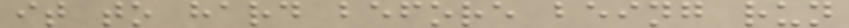it to hard before being run
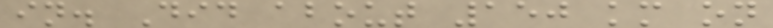in. Did about 150 km on
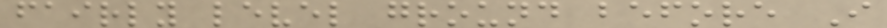fairly level ground before I
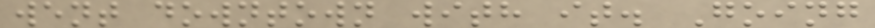went downtown with it. Going
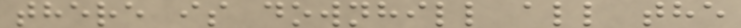there is downhill all the
